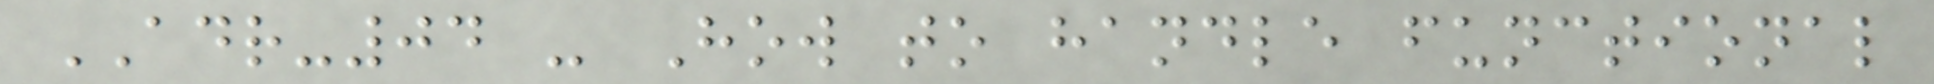ADR-04 - How to handle functional
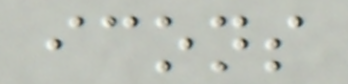icons
